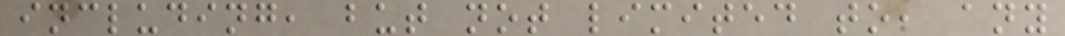including, but not limited to, any
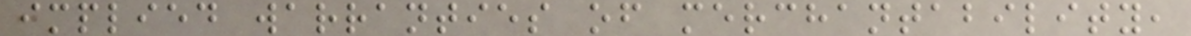implied warranties of merchantability,
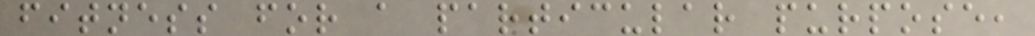fitness for a particular purpose,
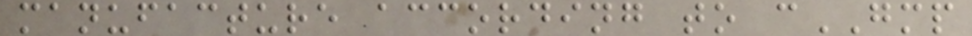manufacture according to cGMP
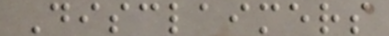Disclaimers
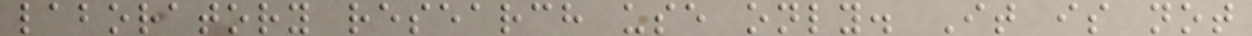laboratory research use only. It is not
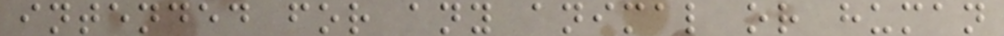intended for any animal or human
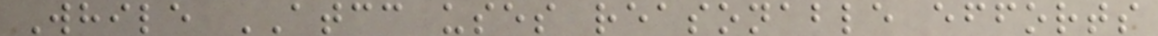While ATCC uses reasonable efforts
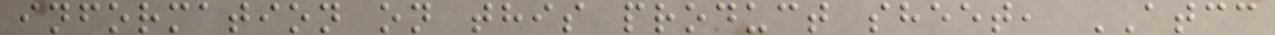information on this product sheet, ATCC
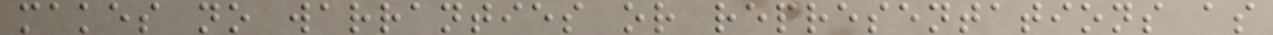makes no warranties or representations as
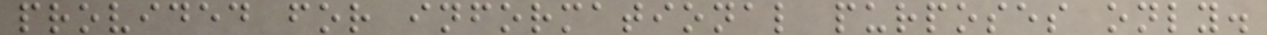provided for informational purposes only.
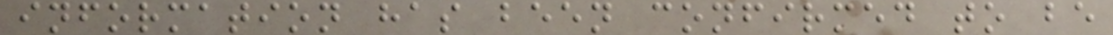information has been confirmed to be
